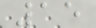15
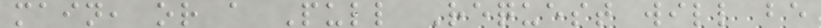main, or a Pull Request will be
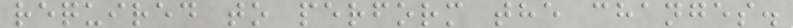required to perform the changes.
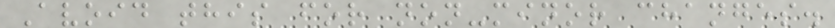Avoid this for non-minor changes.
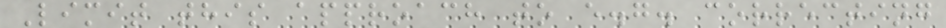Limit this approach to e.g. correcting
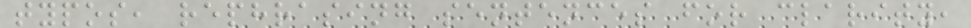typos, rephrasing sentences for clarity,
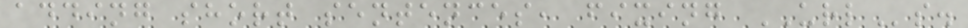adding short sentences, fixing URLs.
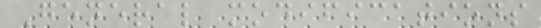General modifications
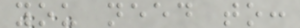you need to:
